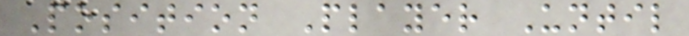Position Player Until
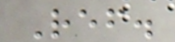Ref.
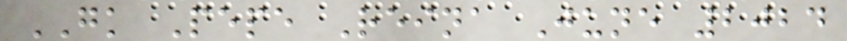GK Pepe Reina June 2024
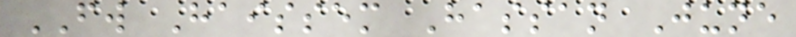FW Haissem Hassan June
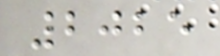2025
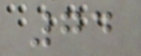74
